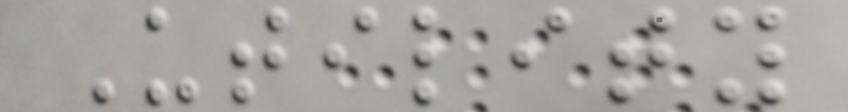Utility
